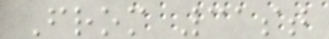From 31st
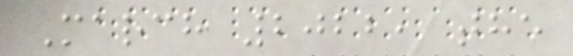March 2022, the
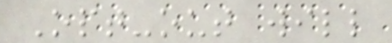Opt-out will
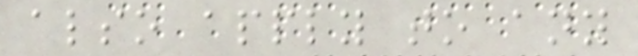also apply to any
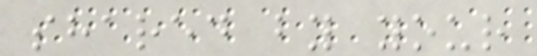shared by your
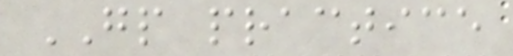GP practice
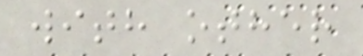with other
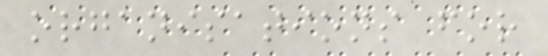organisations for
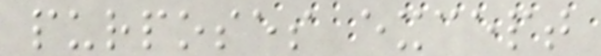purposes except
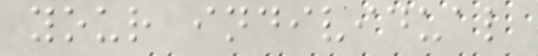your individual
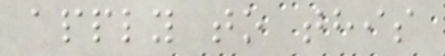apply to this
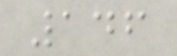146
